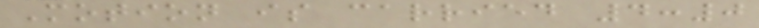Motion is carried 4:0
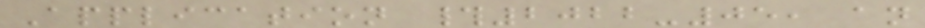Application #2022-05, an
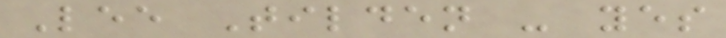Lee Tilden - yes
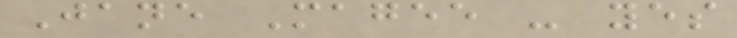Jane Magee - yes
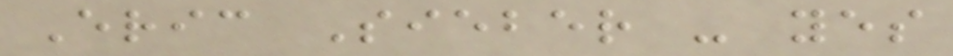Eric Sieber - yes
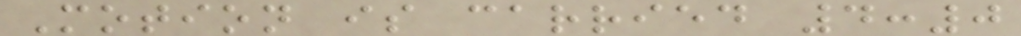Motion is carried 4:0
